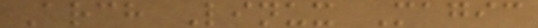Arch Linux Magic
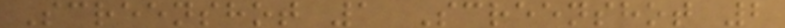Screenshot 1 Screenshot 2
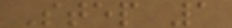Step 1
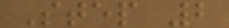Step 2
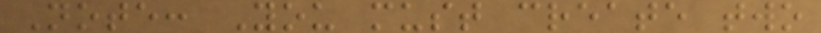Note: You must create two
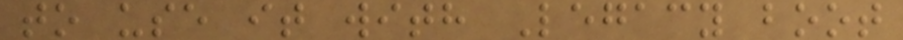to use it with Legacy boot
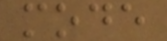mode
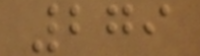279
